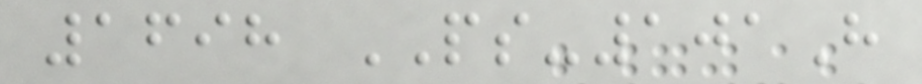1698 PS-101H
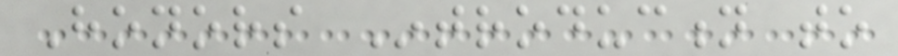Honors Introduction to
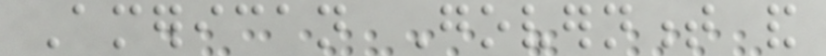American Government and
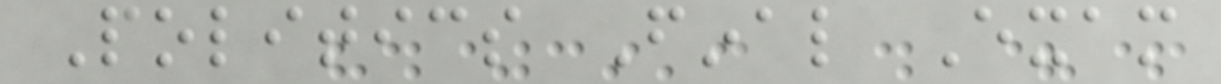Politics Final Exam
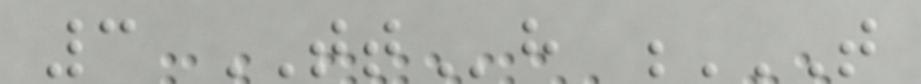3 TTh T
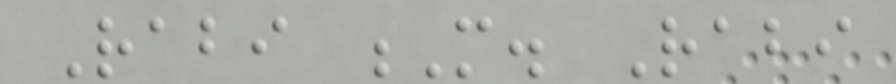Rabi M. Rabi
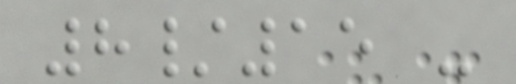8/15 -
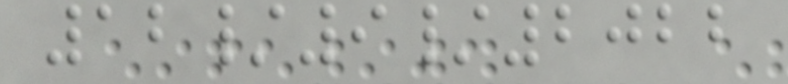12/9/2022
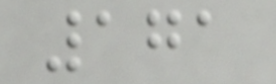171
